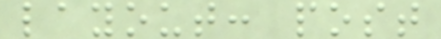layout: post
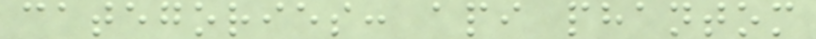categories: api phantom
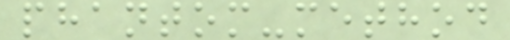phantom-method
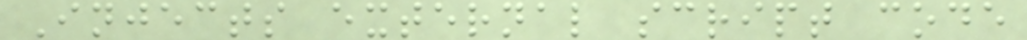Injects external script code
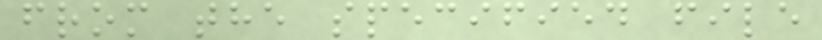from the specified file
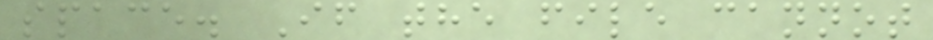space. If the file cannot
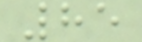85
